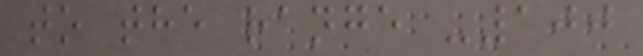to the range -100
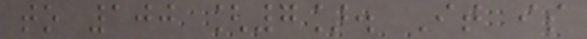to 100 [7]. It is
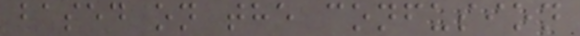based on the confusion
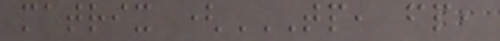matrix (TP, FP,
